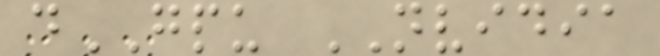dGPU NVIDIA
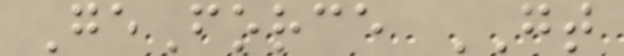GeForce GT
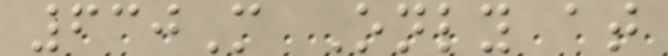630M Only at
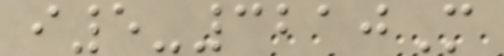i5-3210M
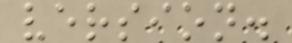version.
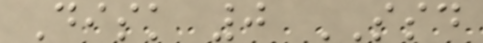Disk 0 SSD
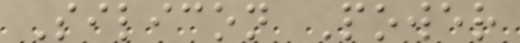Silicon Power
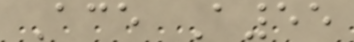Ace A55
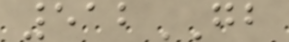512GB
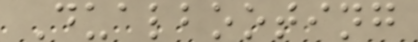Dualbooting
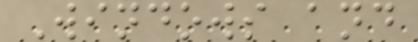Windows and
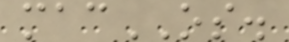macOS.
